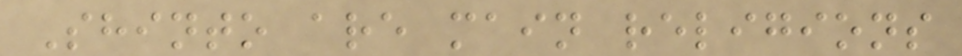Shinto are main religions
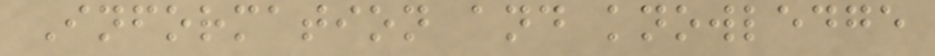Information and knowledge
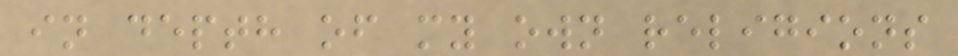in depth of my own religions
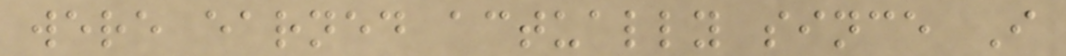were earned actually since I
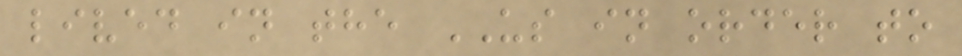lived in the US in order to
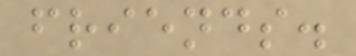friends.
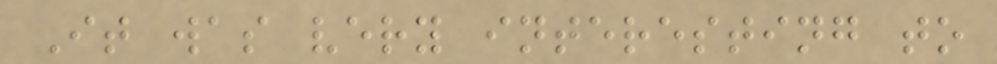It was very interesting to
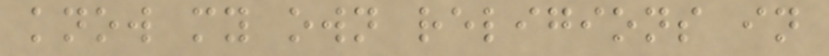know my own religions in
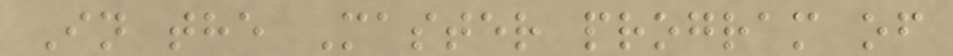In the Master program of
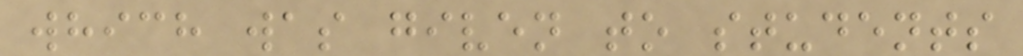which was given to students
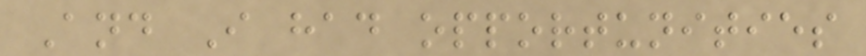And I had opportunities
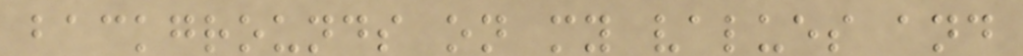backgrounds on my values and
